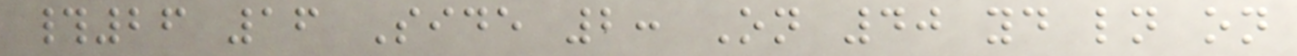#26 16 Side 2: On 40 yd ln on
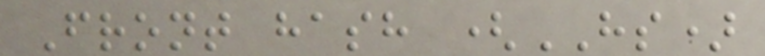Front hash (HS)
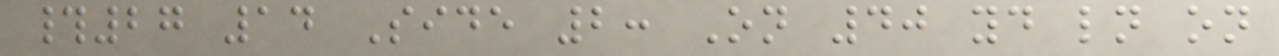#27 14 Side 2: On 40 yd ln on
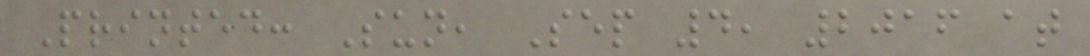Printed: Sun, Sep 4, 2016 at
